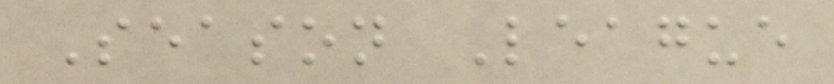Season League
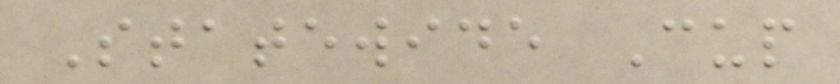Statewide Cup
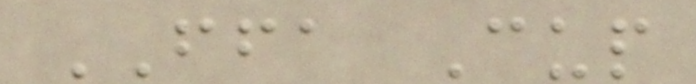FFA Cup
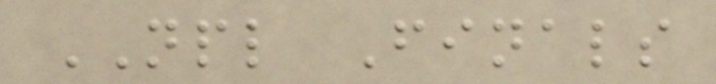NPL Finals
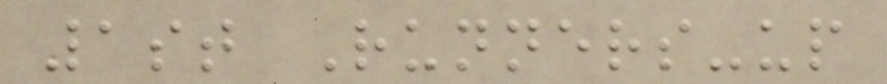1st Runners-up
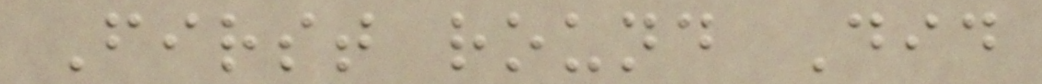First round Did
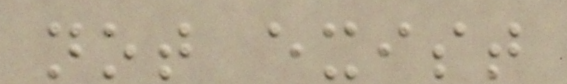not exist
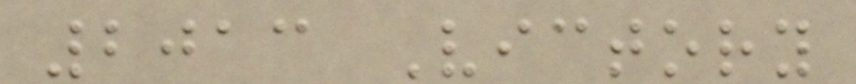2013 Victory
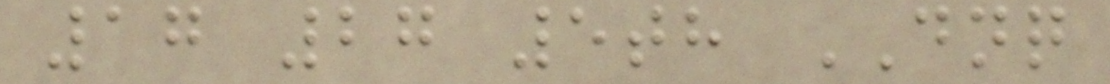17 27 5th DNQ
